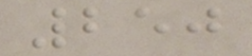250
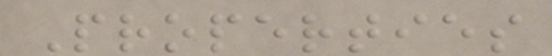Properties
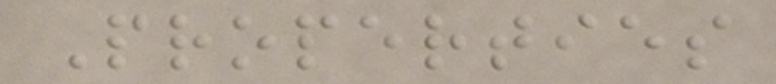Properties
